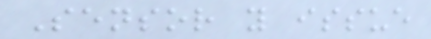Sensor y issue
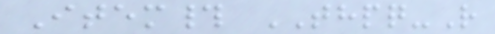Item# THPQ-R
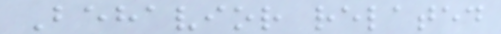Behavior related
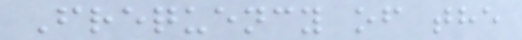Frequency of the
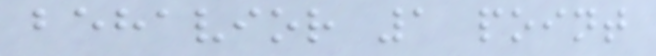behavior 1 point
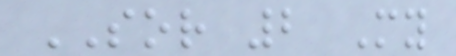SOR 2 My
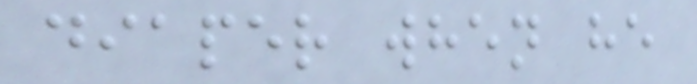diaper when he
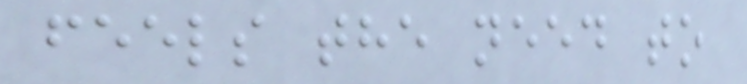feels the need to
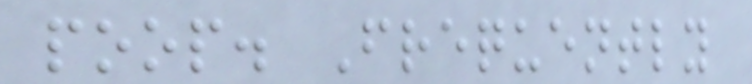poop. Frequently
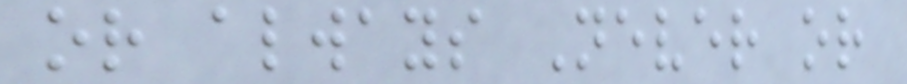or always Never or
